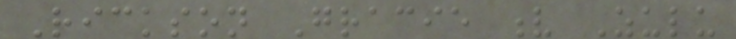Rickson Gracie v Zulu
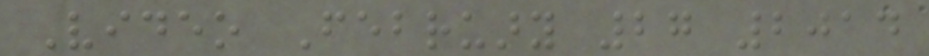Video February 27 2014
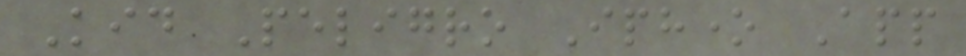Kid Peligro Iphone App
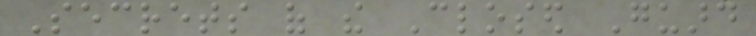Secrets of the Closed Guard
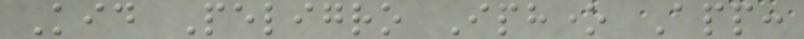Kid Peligro Iphone App:
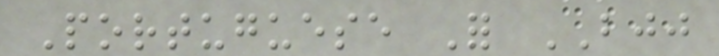Portuguese For BJJ
